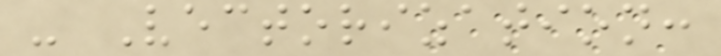- Vectorization:
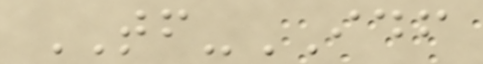TF-IDF
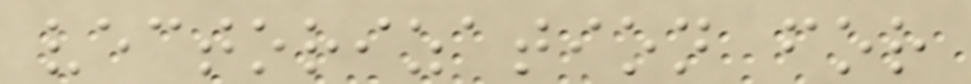vectorization for
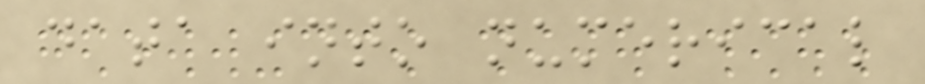data into numerical
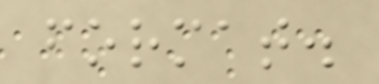format.
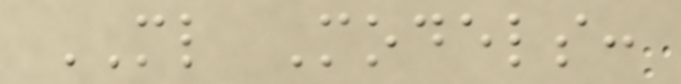ML Models:
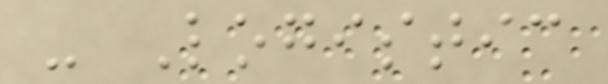- Logistic
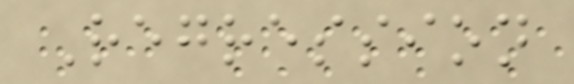Regression
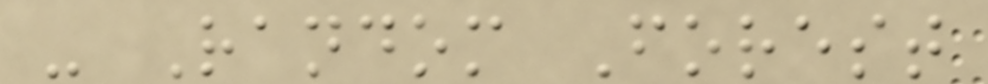- Random Forest
